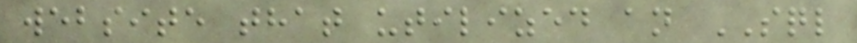website that utilized an SQL
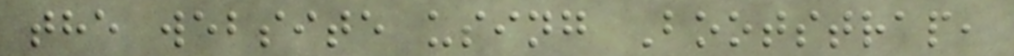the website using Bootstrap,
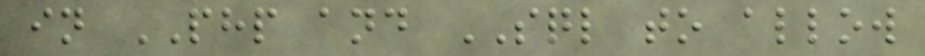in PHP and SQL to allow
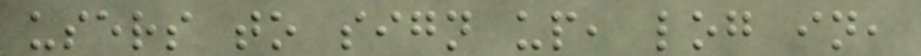users to sign up, log in,
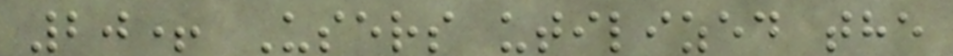20+ Users utilized the
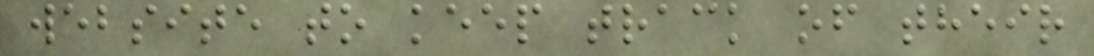website to keep track of their
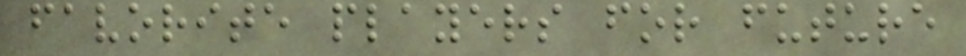favorite players for future
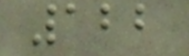122
